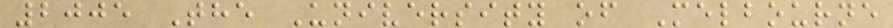2005 The University of Melbourne
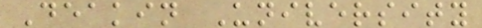Deakin University
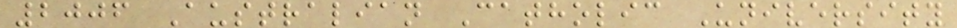2006 Australian Catholic University
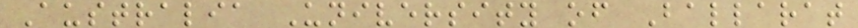Australia University of Ballarat
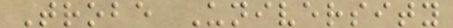Trobe University
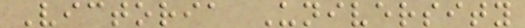Victoria University
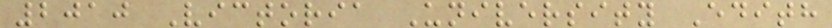2010 Victoria University Edith
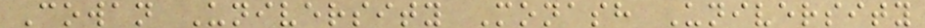Cowan University Monash University
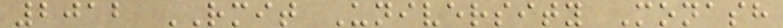2012 RMIT University Monash
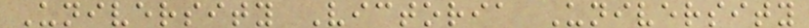University Victoria University
